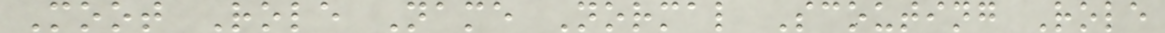Moot Role Name Normal Scouting Role
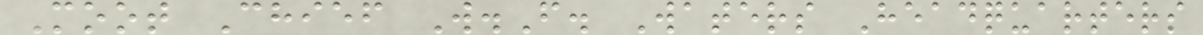Moot Chief W.F. Waters Headquarters
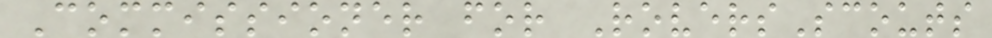Commissioner for RoversScouts
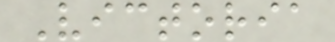Victoria
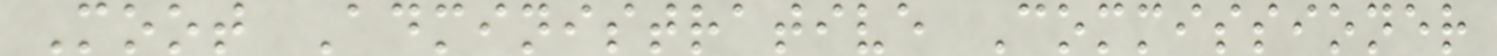Moot Administrative Commissioner
